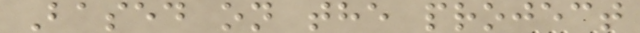Based on the project
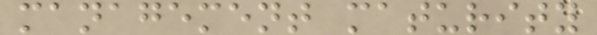management maturity
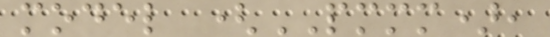model (PMMM),
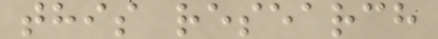this research
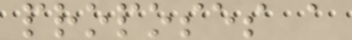proposes a
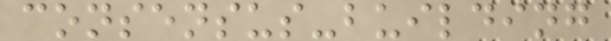consensus-building
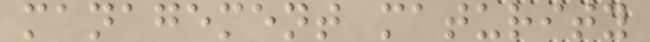management maturity
